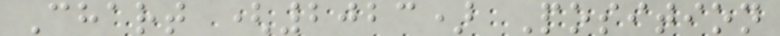Chart (2023) Position
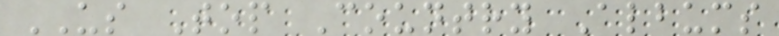US Top Country Albums
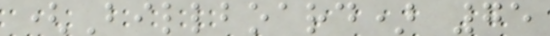(Billboard) 75
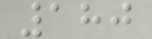180
